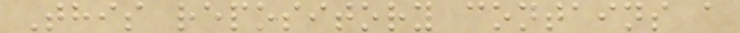This repository contains a
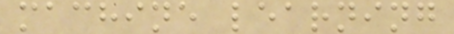machine learning
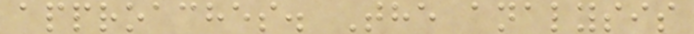approaches. The analysis
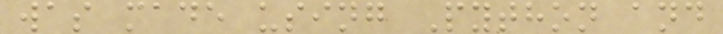was made using Python and
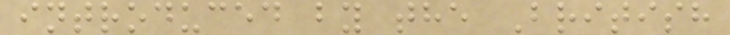introduced by the British
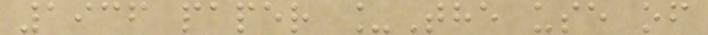1936 paper _The use of
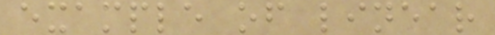example of linear
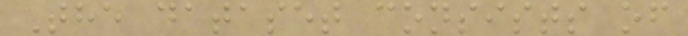The dataset consists of
